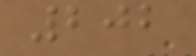202
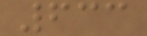633
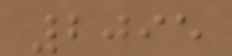2095
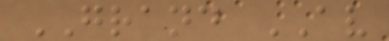GRAND AV
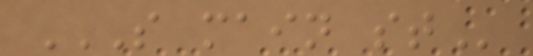S MAIN ST
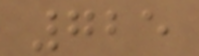725
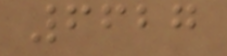6627
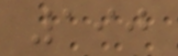190
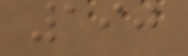190
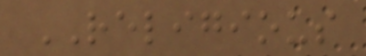RELIGIOUS
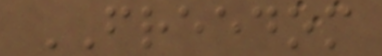FREEDOM
